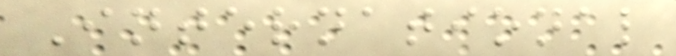International
